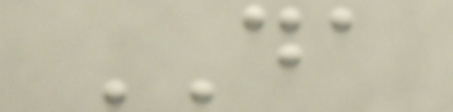DA
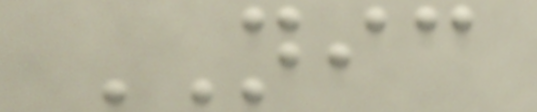NIC
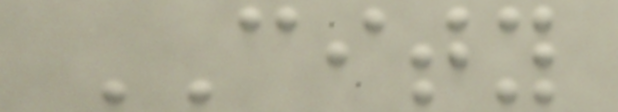CITY
